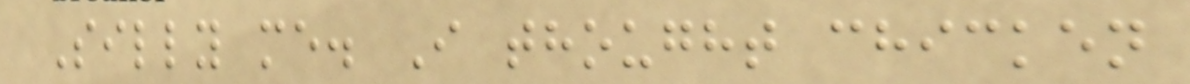Silly me. I thought chicken
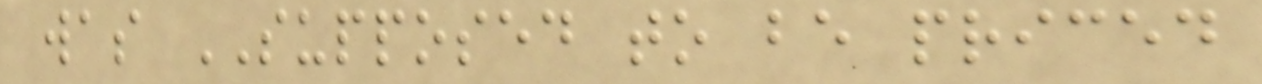was SUPPOSED to be priced
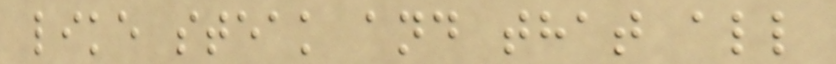like steak and that all
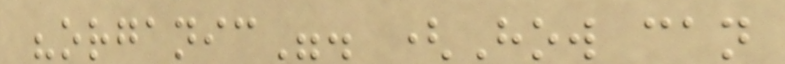"organic". (How can
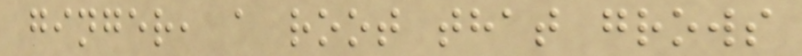ginger, a root that grows
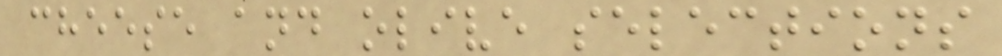cheese and olive selections
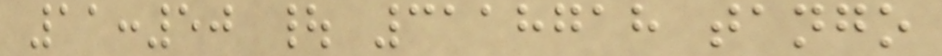11:50 | 3118718 tango
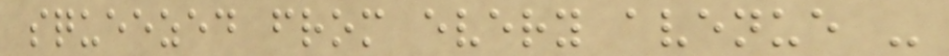squeezed from every avenue -
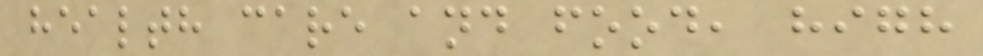health care and food, high
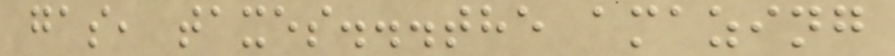gas, taxes...the amazing
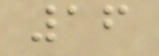16
